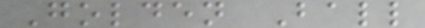Golden Ball
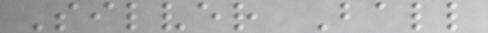Silver Ball
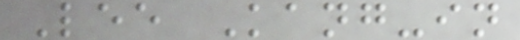Lee Kang-in
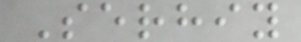Serhiy
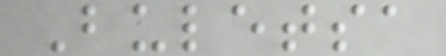Buletsa
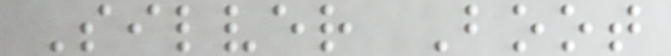Silver Boot
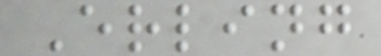Erling
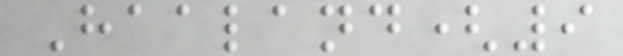Haaland(9
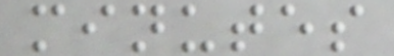minutes
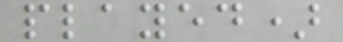played)
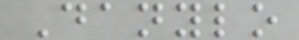Danylo
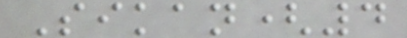Sikan(4
